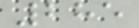285
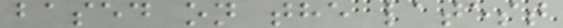based on the latest
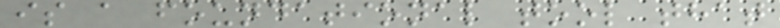is a foundational tool that
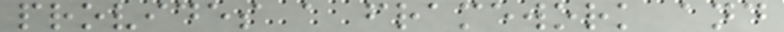provides a framework and
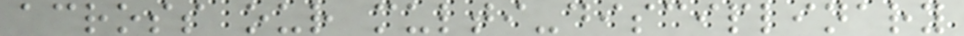across our multi-disciplinary
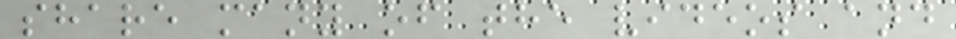share many of the videos and
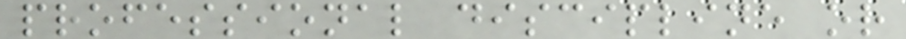professional discipline or
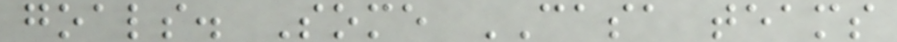goals. Some CASA teams
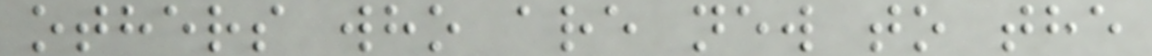others who are new to the
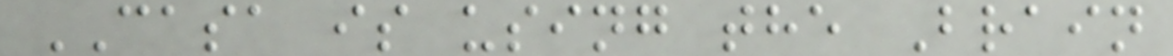CASA is using the Brain
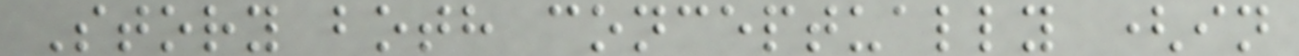Story both conceptually (in
